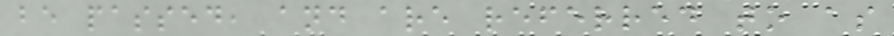be passed, and are referred to as
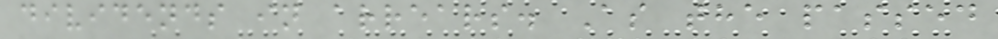dividends in arrears. As the passed
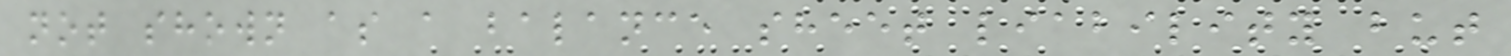not shown as a balance sheet liability but
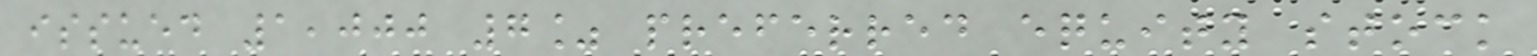issued 1,000 7% preferred equity stock
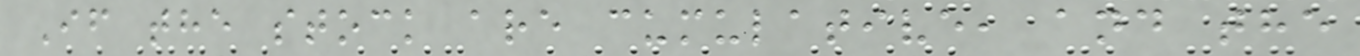If the stock are cumulative, and the
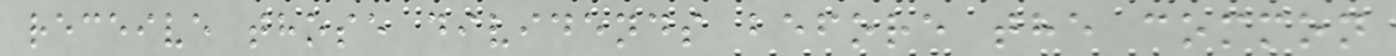receive those dividends before the common
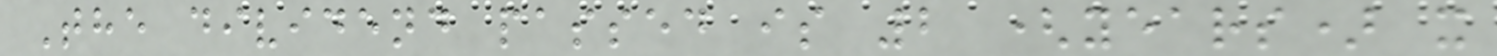The dividend passed is 2 (years) x
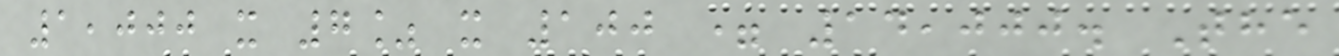1,000 x 7% x 100 = 14,000. The
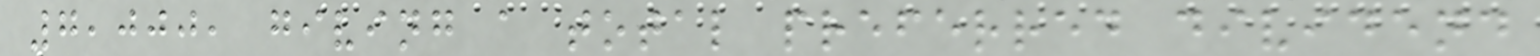7,000, giving a total preferred dividend
